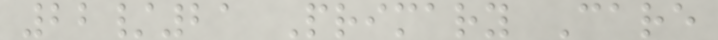22/21 Primary Care
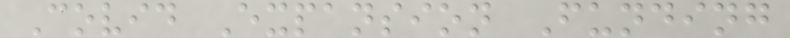Covid Expansion Funding
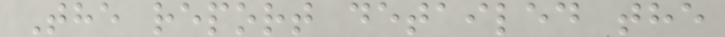The report detailed the
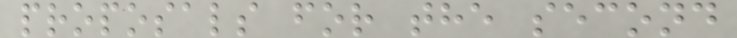proposals for the second
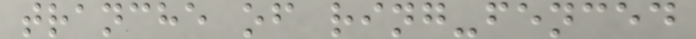tranche of ring-fenced
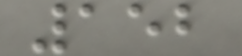152
